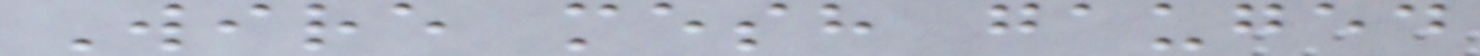Wire mesh gauged
